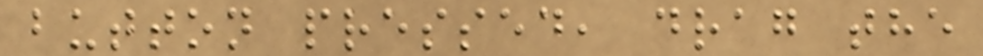button pressed, drag the
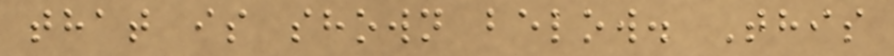that is shown below. This
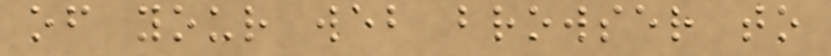of your web browser to
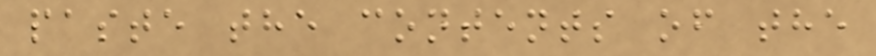paste the contents of the
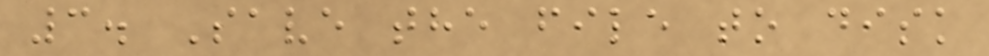3. Save the file to disk
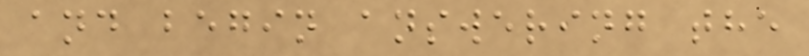and begin answering the
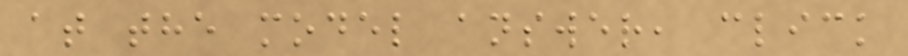at the model answer, click
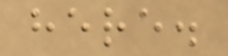here.
